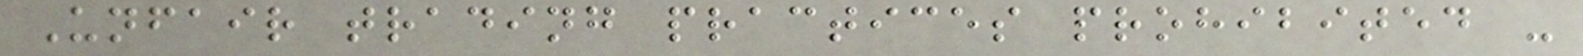Unfair trading practices prohibited -
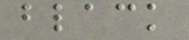black
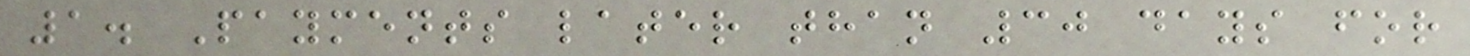1. Payments later than 30 days for
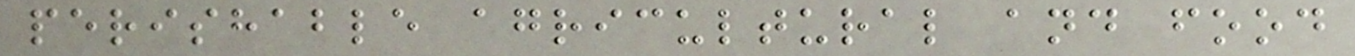perishable agricultural and food
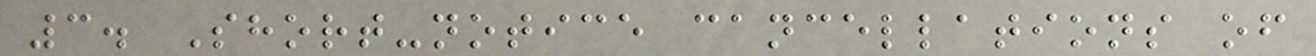3. Short-notice cancellations of
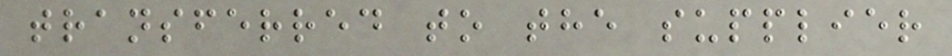transferred to the supplier
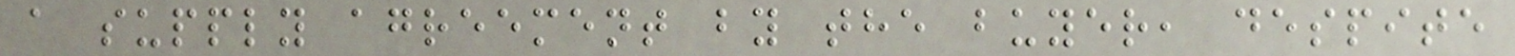a supply agreement by the buyer, despite
